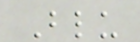Blu
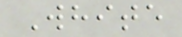White
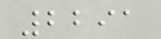2291
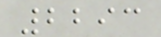2293
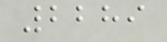2289
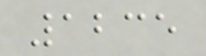1235
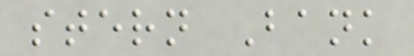stern Bank
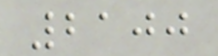2100
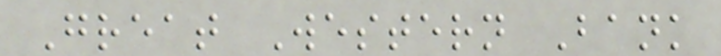Great Western Bank
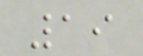19
